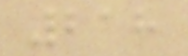218
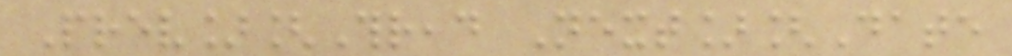Prev][Thread Next][Date
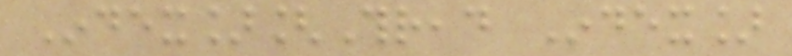Index][Thread Index]
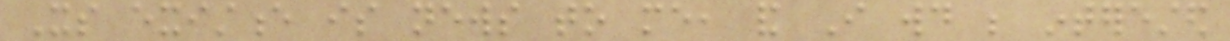Its existence is news to me, and I would be interested
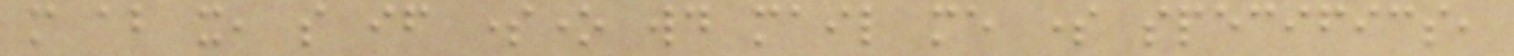more about it, so if someone would mail me some specifics,
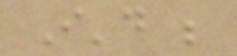I'd be
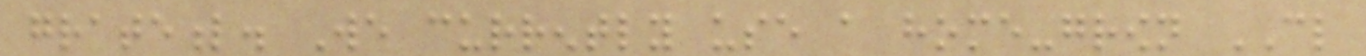grateful. We currently use a home-grown CL
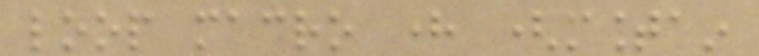loop macro here (mountain
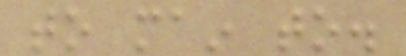to main to.
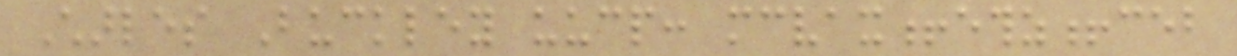Charles Buckley uucp: mcvax!ethz!ceb
